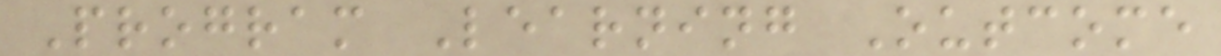Program Learning Outcome
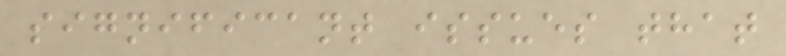significant issues that
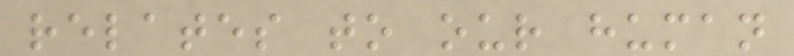relates to our human
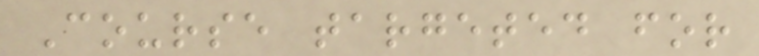Course targeted for
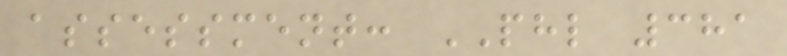assessment: PHL 381
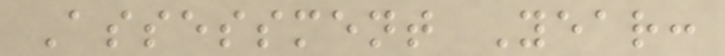Assessment Year:
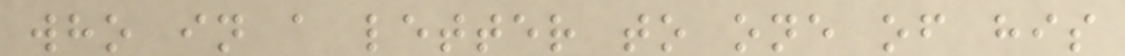who in a letter to one of his
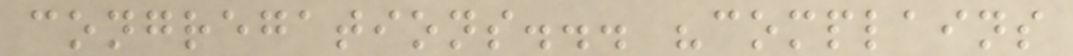congregations... "complains
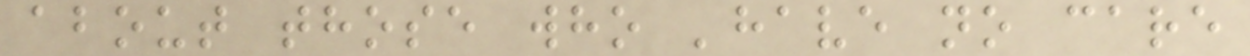about those who 'have no care
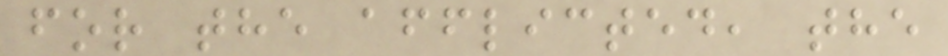for the afflicted, the
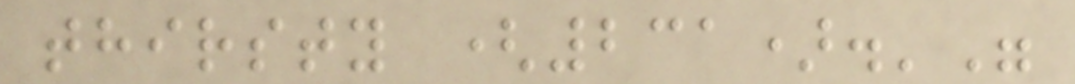thirsty (231).'"
